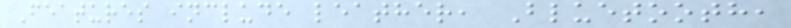Features include leather, Bluetooth,
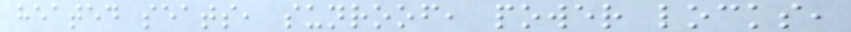heated seats, sunroof, power locks,
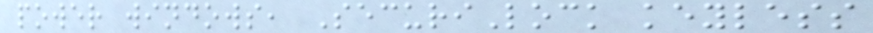power windows, SecuriLock keyless
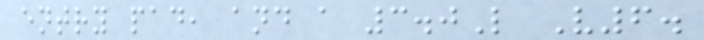entry pad, and a 3.0L V6.
